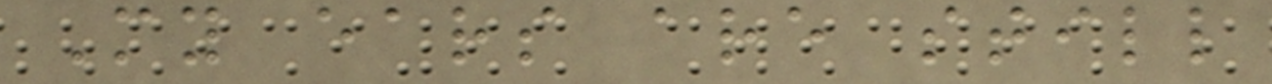My ears are still
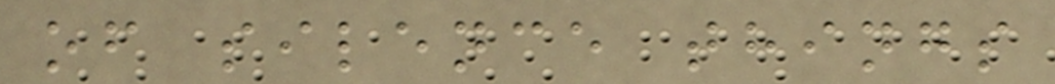of silence things
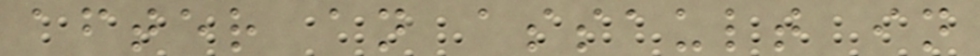after an assault in
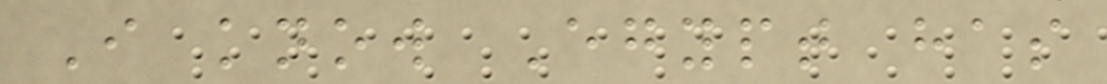I know Egypt has
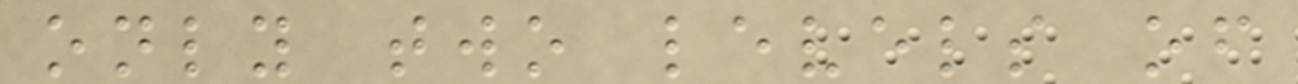only two levels of
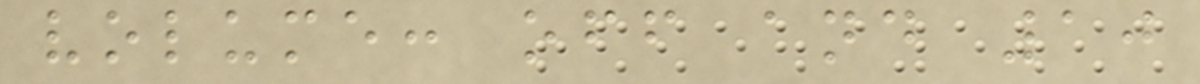volume: off and 10
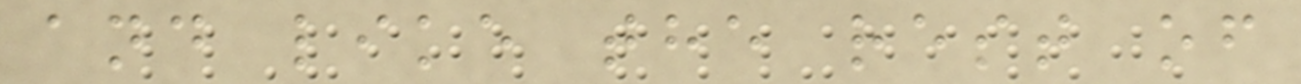and like the rest of
